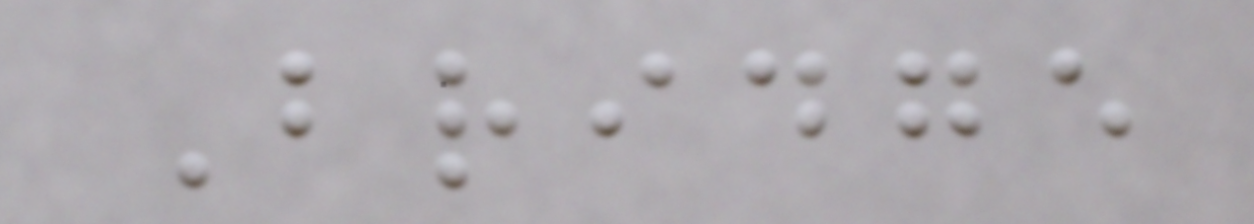Bridge
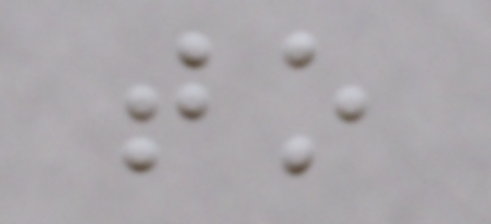to
